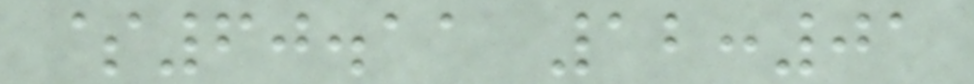$60.11 12:01
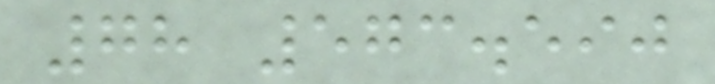78 573.590
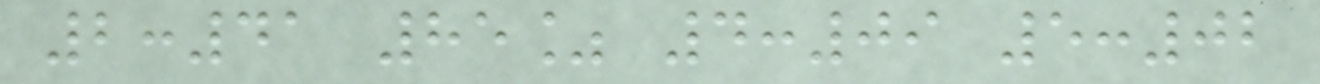2:41 85% 4:09 5:02
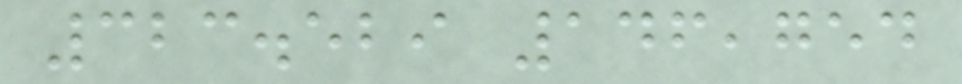323.529 146,754
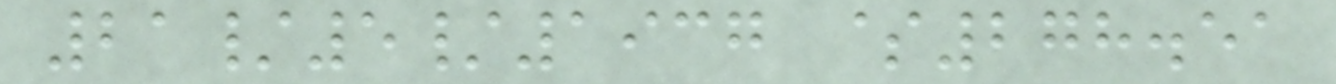21/5/1937 $278.51
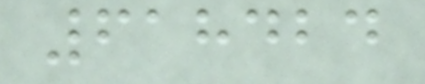618424
